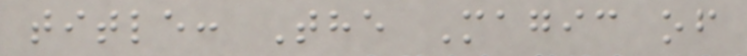title: The Magic of
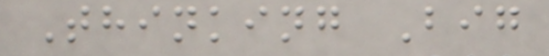Thinking Big
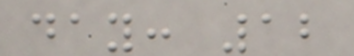day: 12
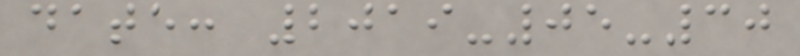date: 2019-05-30
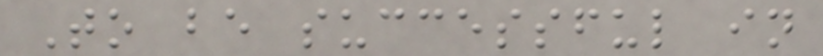To be successful in
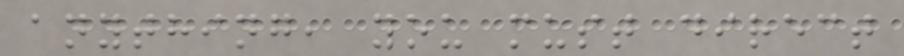anything, you must direct
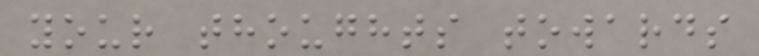your thoughts towards
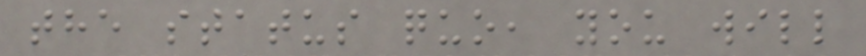the status quo, you will
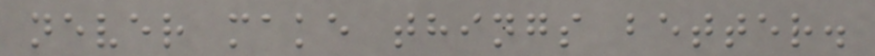never make things better.
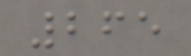265
